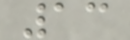13
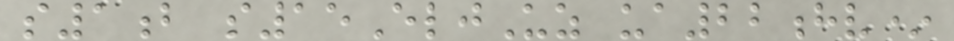s1b s15EljUz ua22hv*
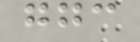ggc
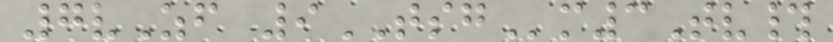7vZf 9TSGm3Tv#
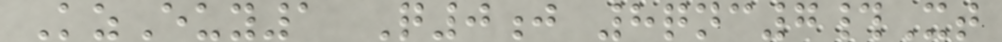KzEuy1 Q0j 8qnc7#Xt
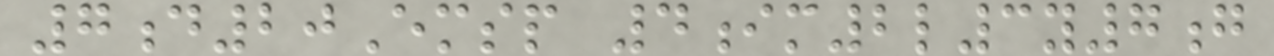7d20Emsp 4im2l3y7g
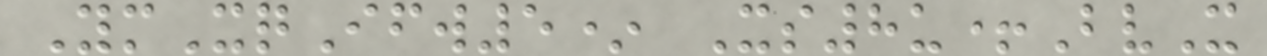YmXqIfw5* Xs8u+BvX
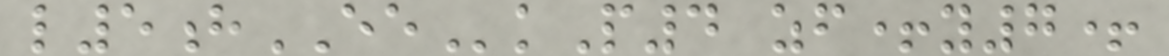l5hEEkP4 zf+y7+
